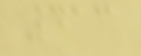413
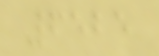6525
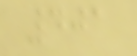401
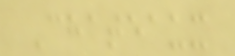Chateaux
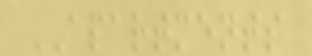APARTMENTS
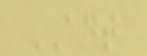ADT
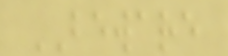BEWARE
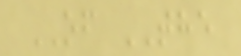OF THE
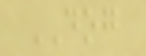DOG
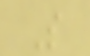S
